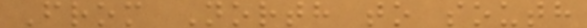From North to south
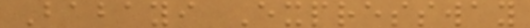Babayi Expressway
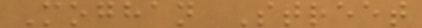Moghan Street
